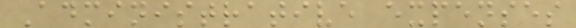Administrative expenses
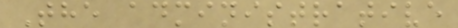The administrative
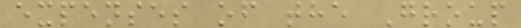expenses of the Group
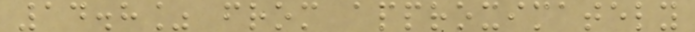14.8% from approximately
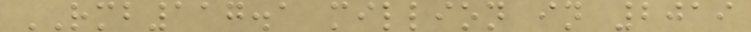RMB117.1 million in 2019
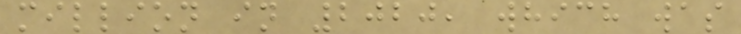million in 2020, which was
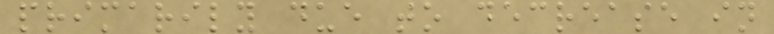primarily due to decrease in
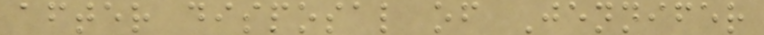after disposal of Jennifer
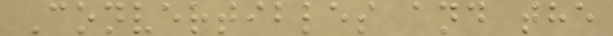Convertibles and the
